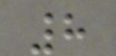8
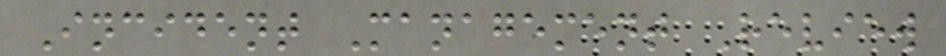Incident Management Review
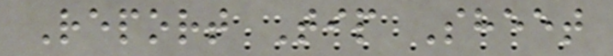Report Tip Sheet
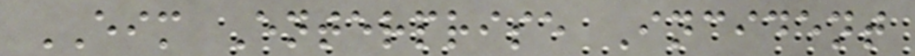EIM Enterprise Incident
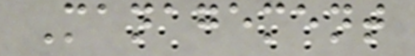Management
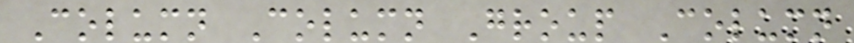Column Column Group Column
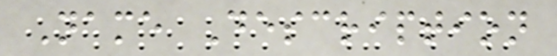Name Description
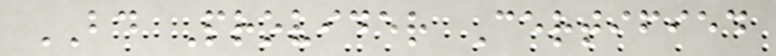BD Provider Certified
